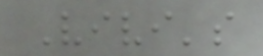Vivi's
